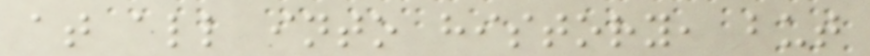at all into history, but
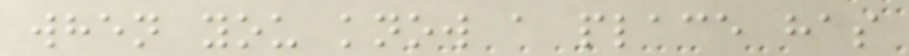when you know a place has
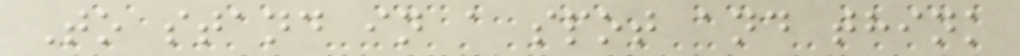To stand in a spot and think
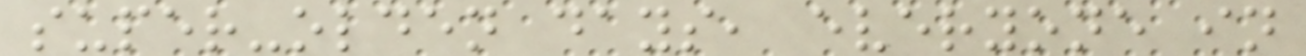super-olden days, everyone in
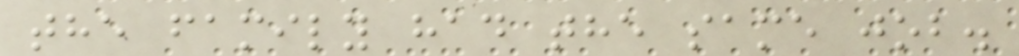the family had the same job.
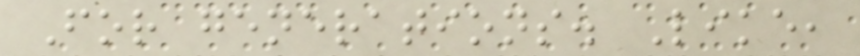For generations. Like,
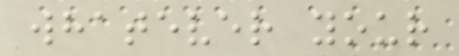whatever your
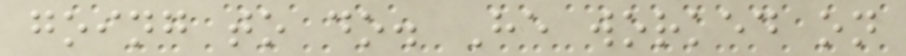going to do. He worked on
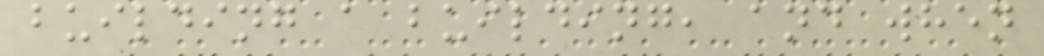building a building, and when
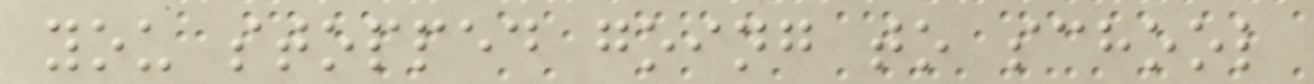you stopped going to school
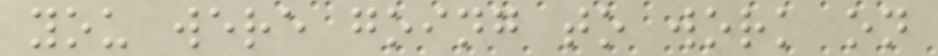you were going to work on
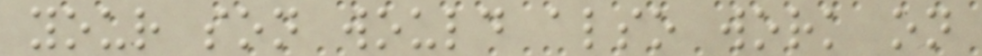your son would also work on
